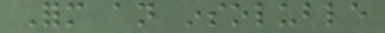Form an insoluble
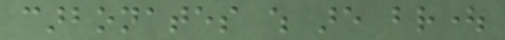carbonates which are brought
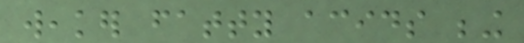weaker fatty acids being
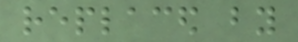replaced by
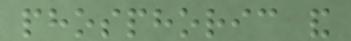phosphoric and
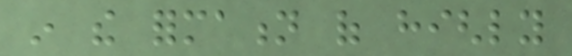in the formation of highly
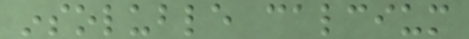insoluble calcium
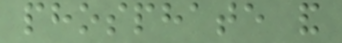phosphate and
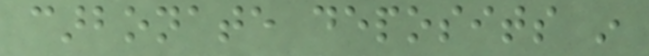carbonate deposits in
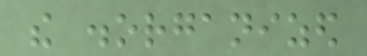the disorganized
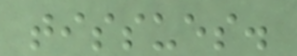tissues.
